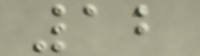12
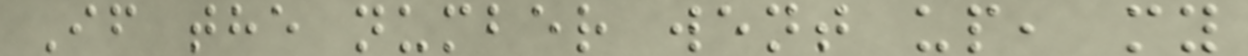If the number went up, my
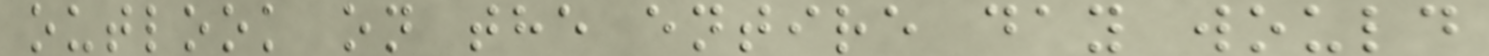outlook on the entire day would
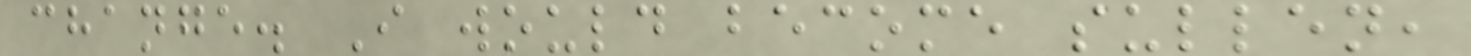change. I would become sullen,
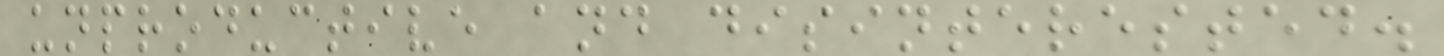unproductive and disinterested.
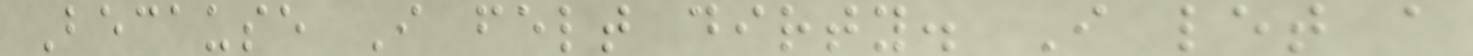Because I felt dirty. I let a
